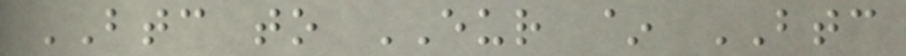BTC to EUR ~ BTC
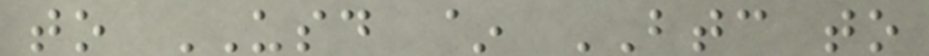to USD ~ BTC to
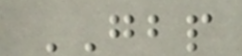GBP
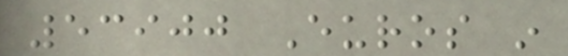53900 Euros in
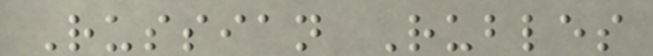Russian Rubles
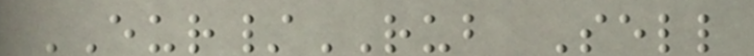EUR/RUB Sell
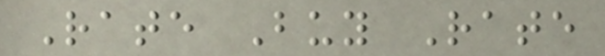Rate Buy Rate
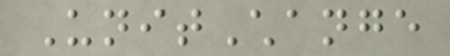UnitChange
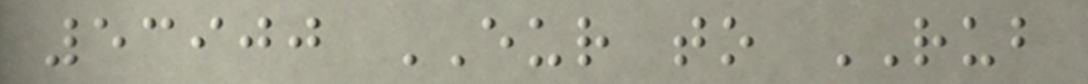53900 EUR to RUB
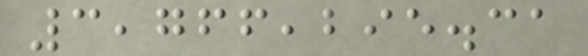3,766,295.31
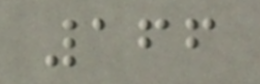166
